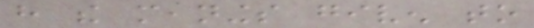have the meanings given to
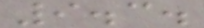9.3.
